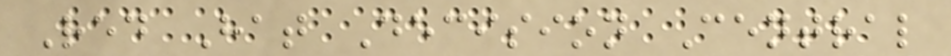Red Hat Decision Central
